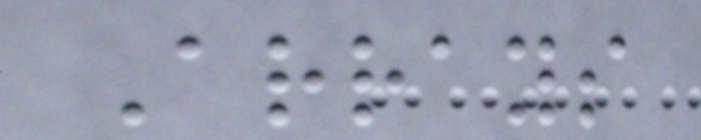Arrays
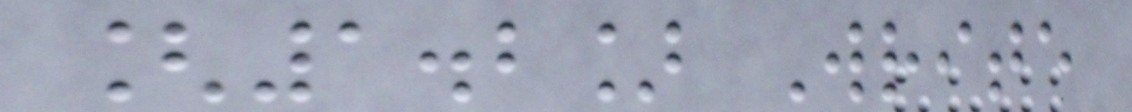[1.2] Write
